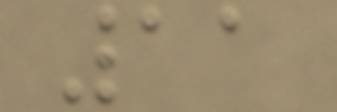11
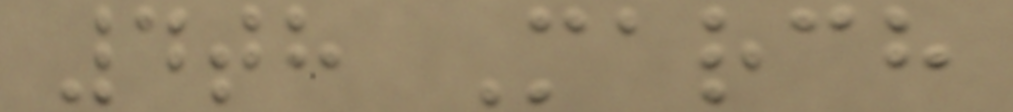4th March
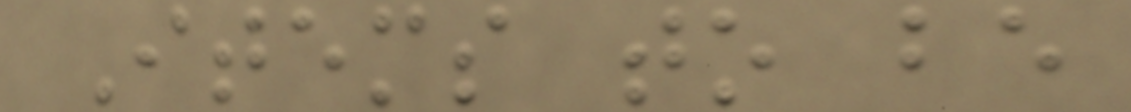Items to be
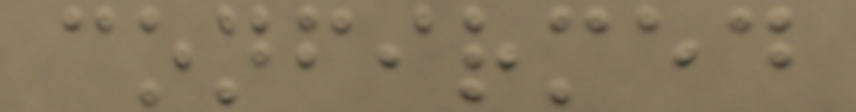confirmed
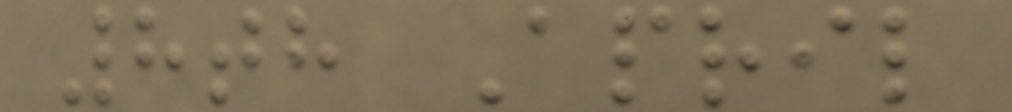8th April
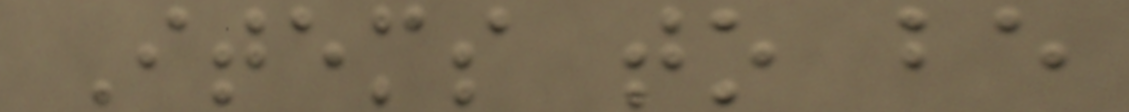Items to be
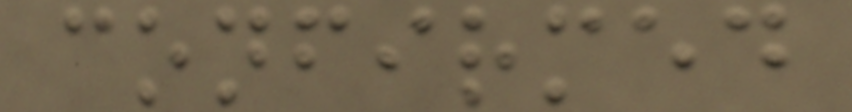confirmed
